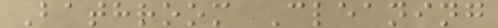Bathroom Cleaning
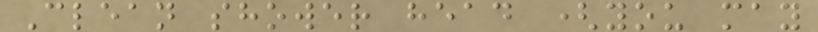Clean shower head (you may
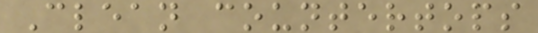Clean countertops
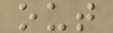out
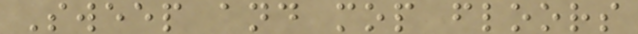Sweep and mop floors
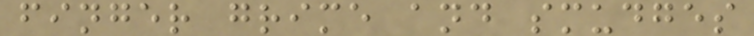finger grime and smudges
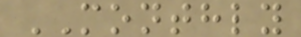MONTHLY
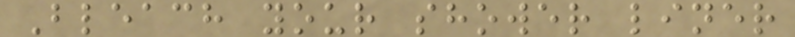Bleach your shower liner
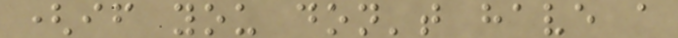(if you don't have a
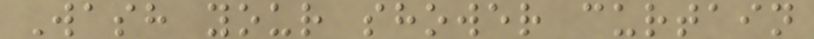Wash your shower curtain
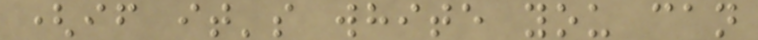(if it's white you can
